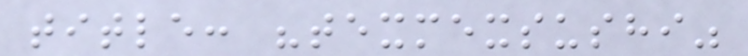title: "texmexsushi"
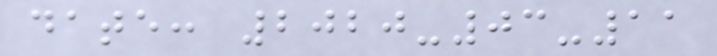date: 2020-03-11
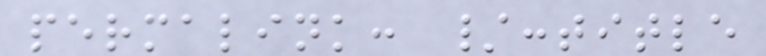permalink: /:title
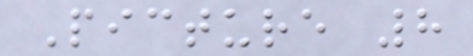Picture 8
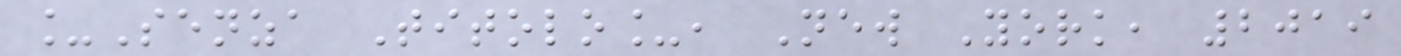_Senza Titolo_, New York, 2019
